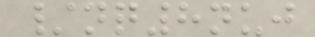/nq8nuj
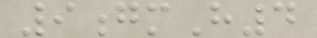9gmH4
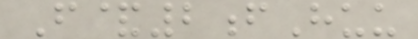F&2fHuu
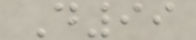D99
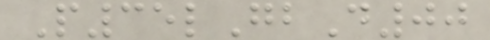P35lGbD00
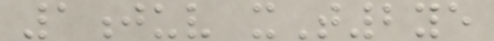1juv xT2ye
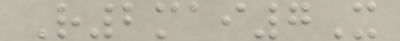R2mai7X
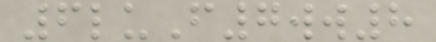6luF7ww8
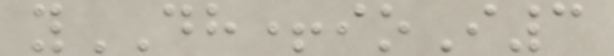yDH+ioI3
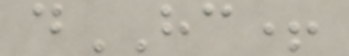dHC+
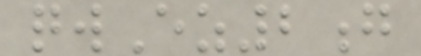qwEz2g
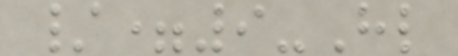/=9-Hl
